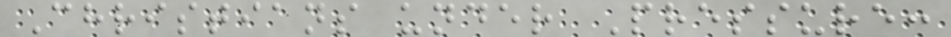Christians under Pressure:
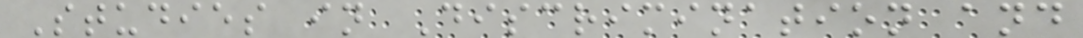Studies in Discrimination and
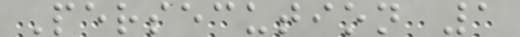Persecution 1
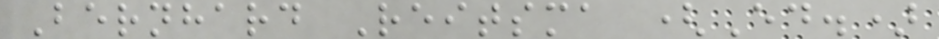Bernhard Reitsma (Ed.)
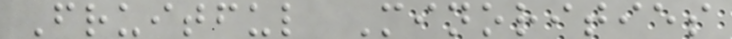Fruitful Minorities
